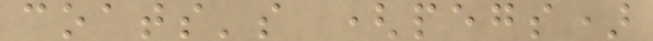coats's (pegs)
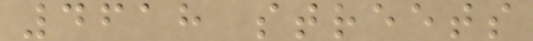4618 streets
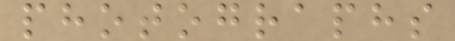photographs
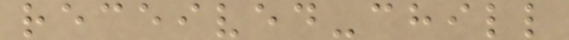received-chill
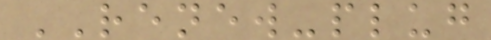RENEW-plug
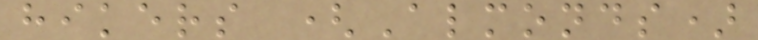hikers (Almonds)
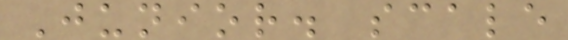Junior. scale
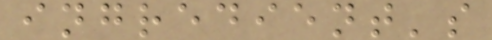ingredient's
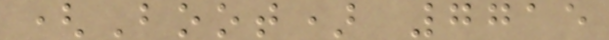(Boot) 7715
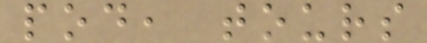pod, tours
